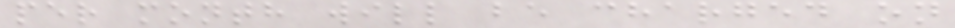per month will be charged on
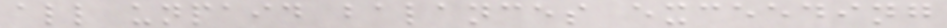all unpaid balances exceeding
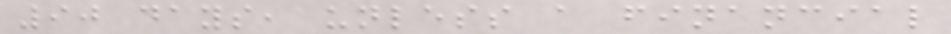90 days, unless a financial
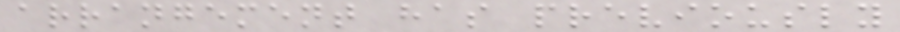arrangement has previously
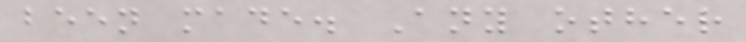been made. Any other
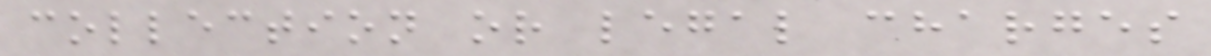collection or legal charges
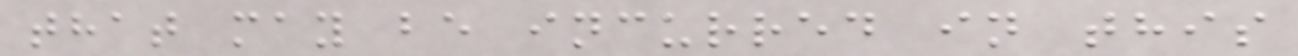that may be incurred in this
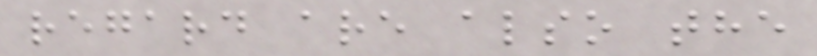regard are also the
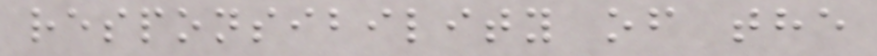responsibility of the
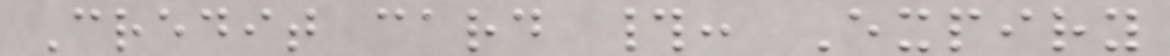Credit card #: Expiry
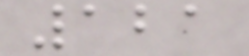121
